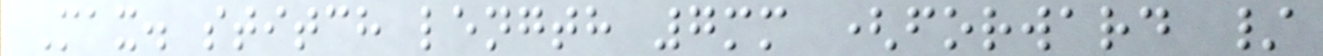Max. stitch length 7mm (forward /
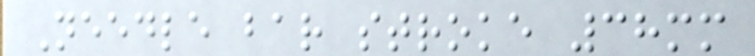Needle bar stroke 38mm
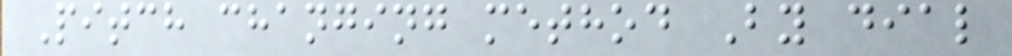Pitch changing method By dial
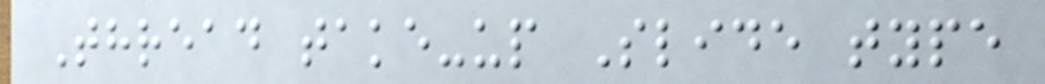Thread take-up Slide type
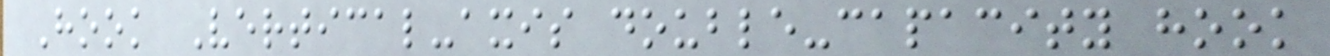Hook Vertical-axis double-capacity hook
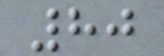80
